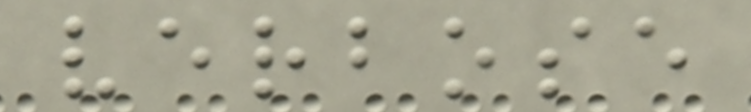verbose
